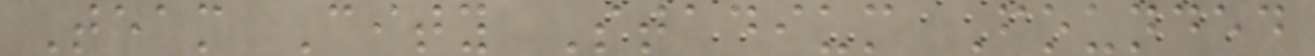Team City Stadium Founded
